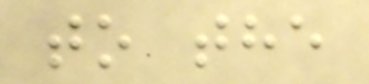to the
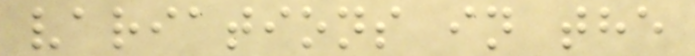variations in the
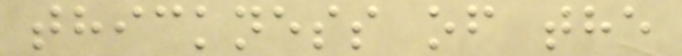thickness of the
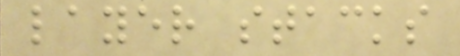layer stacks
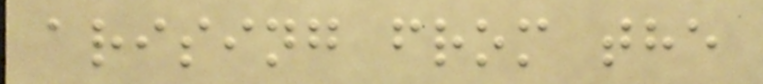arising from the
